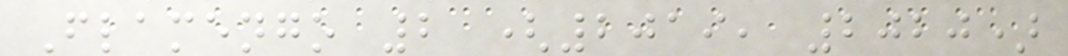Flamengo 2 (2019, 2020)
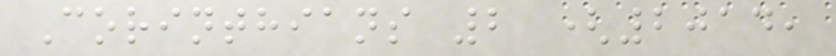Corinthians 2 (2014,
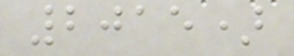2015)
